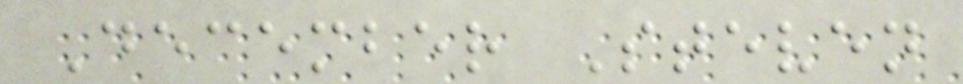December Steven
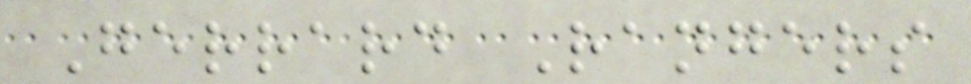Gerrard Rangers
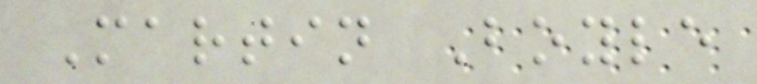Martin Boyle
